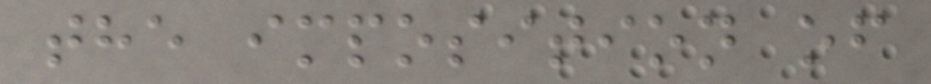the imposition of
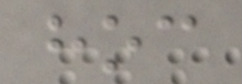hoc
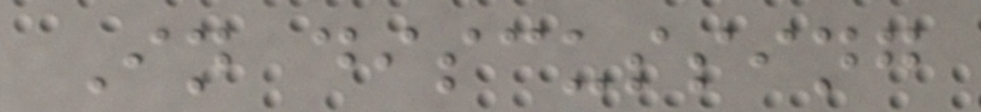In discussing
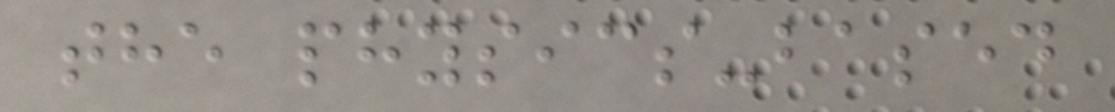the physics-based
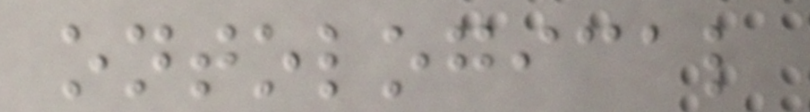ontological
